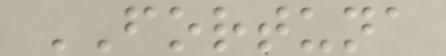FORTUNA
